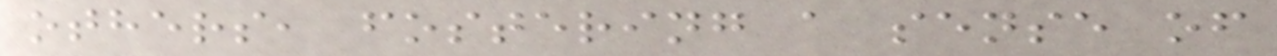others, fostering a sense of
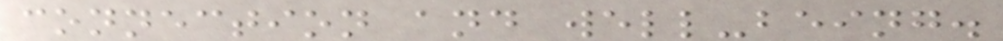connection and well-being.
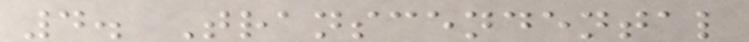4. Transcendental
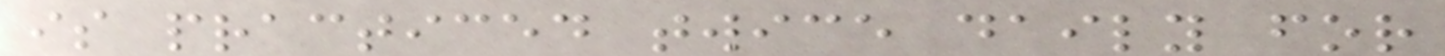is practiced twice daily for
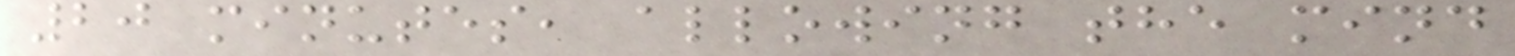20 minutes, allowing the mind
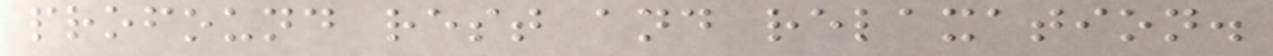profound rest and relaxation.
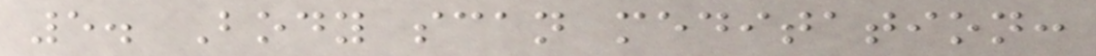5. Body scan meditation:
